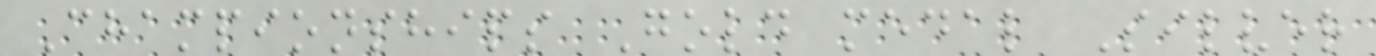Championships Gold medal Silver
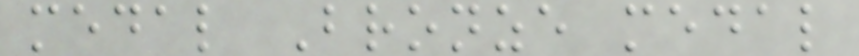medal Bronze medal
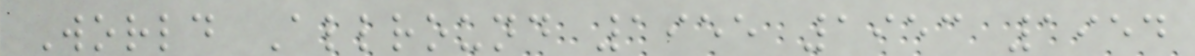World Allround 1955 1953 1954
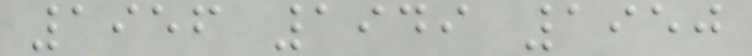1956 1949 1950
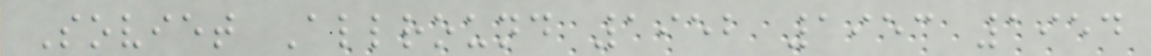Soviet Allround 1952 1953 1954
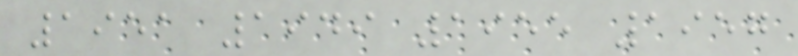1951 1949 1955 1957
